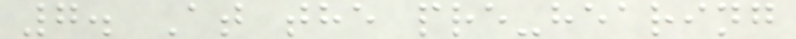7. At the pre-hearing
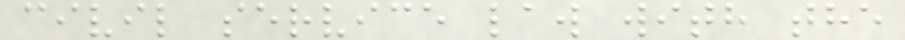civil service law with the
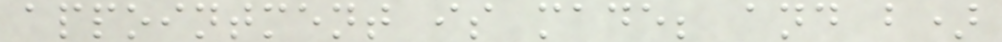appointment is made; and b)
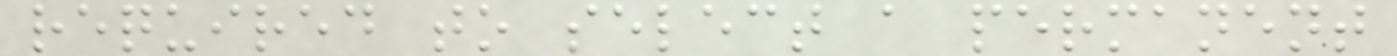required to select a permanent
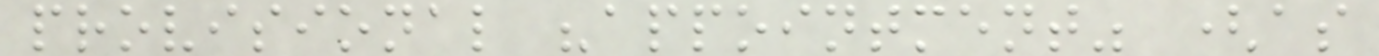provisional "appointment" (as
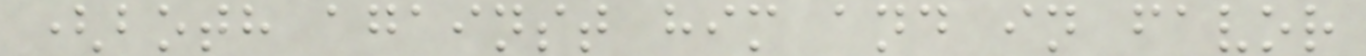(both against him and in favor
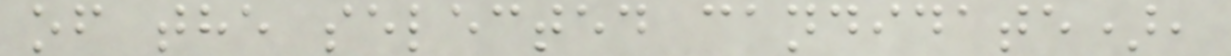of the selected candidate),
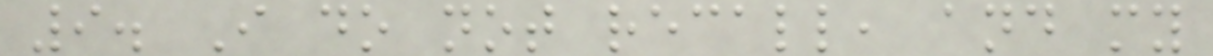9. I do not recall, and my
